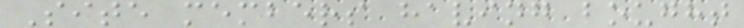Site members having bought
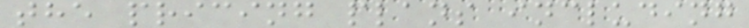the pricing plans including
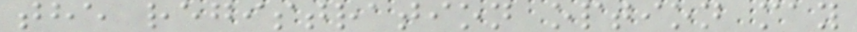the registration option may
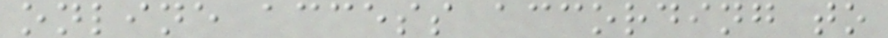online access according to
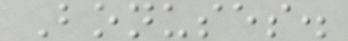Bonuses.
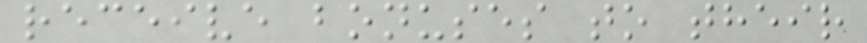receive bonuses to their
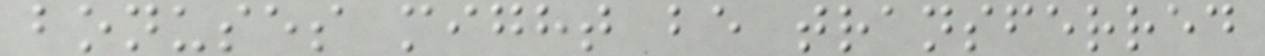bonuses might be transferred
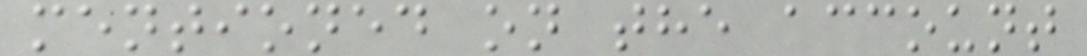mentioned on the account
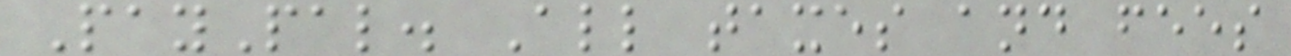PayPal. All taxes and fees
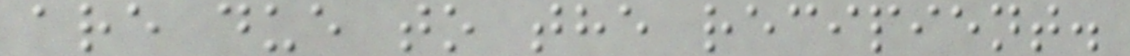are due to the recipient.
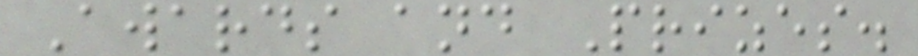Awards and Prizes.
